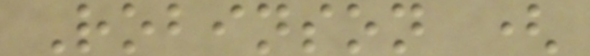Robinson (
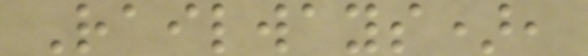Railways),
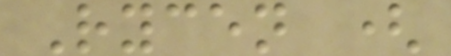Rycen (
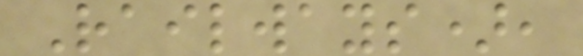Railways),
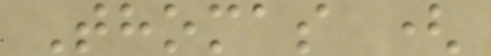Thomas (
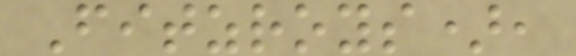Fitzroys),
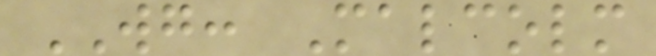WG: Malcolm
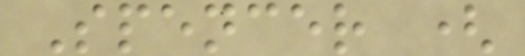Spencer (
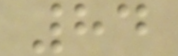84
